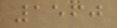1560
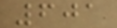601
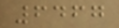6467
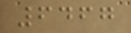6467
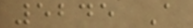5245 A
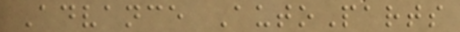Advance AutoParts
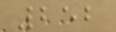252
